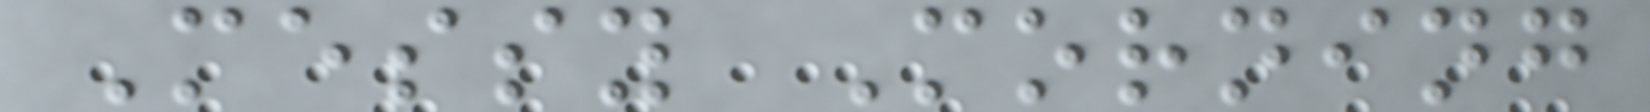Messy Morning
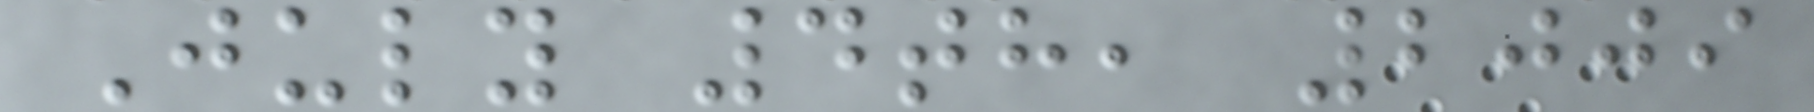July 4th, 2009
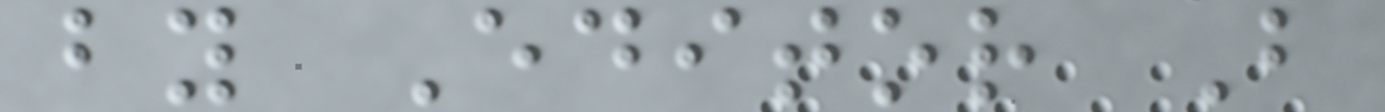by Editor B
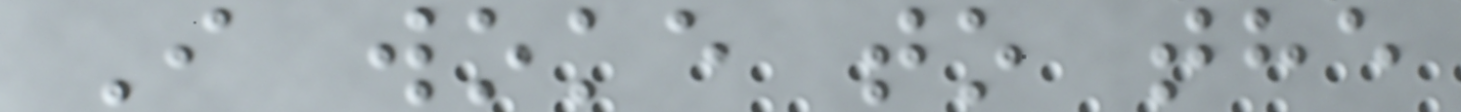I woke to the
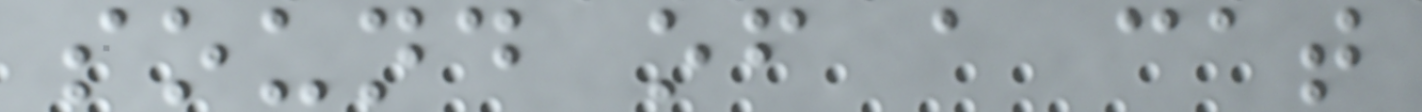sound of a cat
